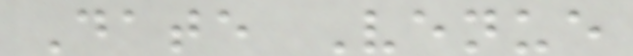Date Venue
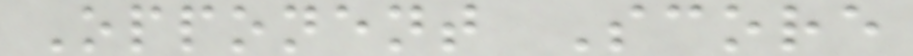Opponent Score
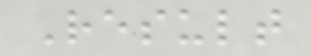Result
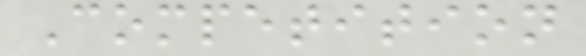Competition
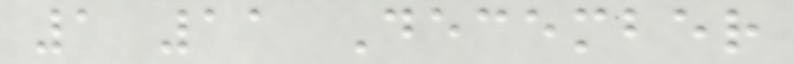1 11 December
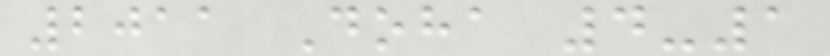2011 Doha 4-1
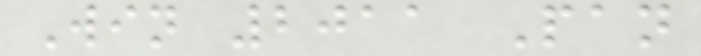Win 2011 Pan
